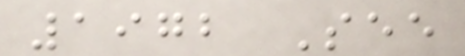1972 See
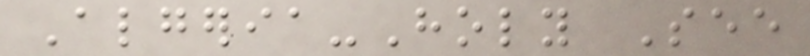Algeria-Holy See
